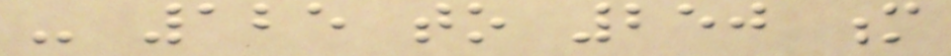- 125 to 250 m
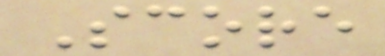Score
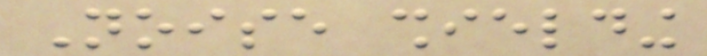Noise shielding
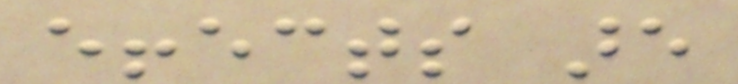effects are
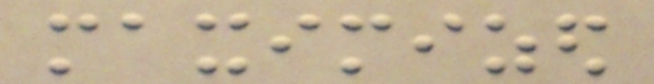maximized
